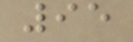95
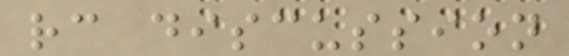rc discussion
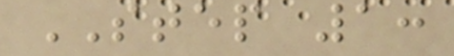STEP 1:
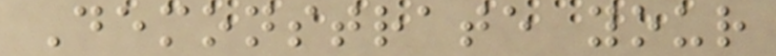Demonstrate your
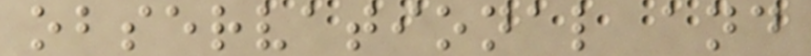observational and
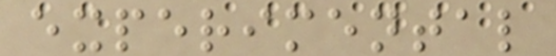experimental
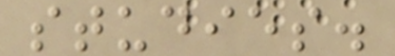studies.
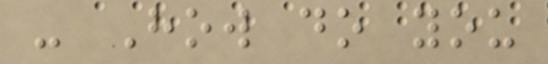- How do you
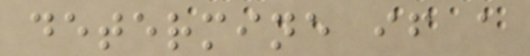determine if a
